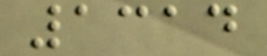1314
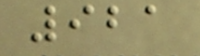921
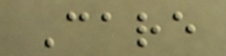Care
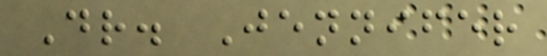Dr. Jennifer
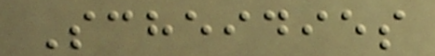Scheidies
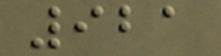921
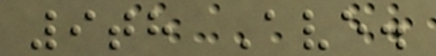9th Ave.
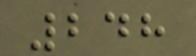248
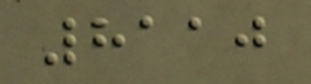8110
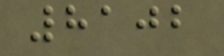8102
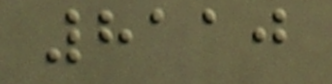8110
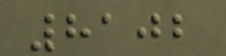8102
